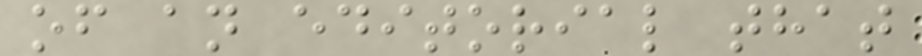of an editorial that
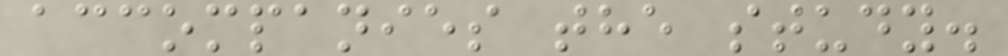accompanies the study.
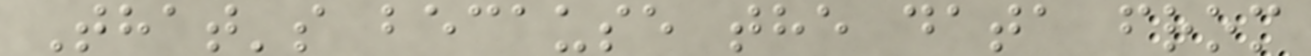That's because the data from
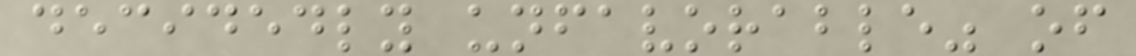decidedly unfavorable" of
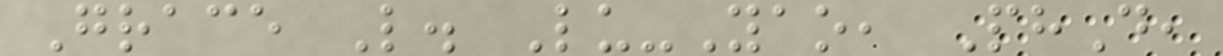Grace L. Lu-Yao, PhD,
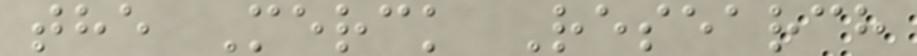the Merck Research
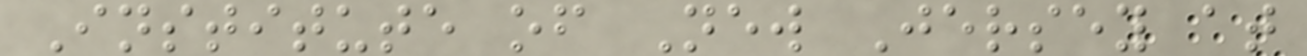Institute of New Jersey at
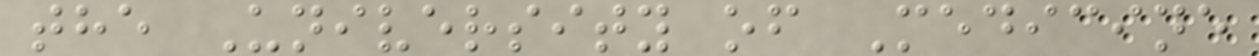the University of Medicine
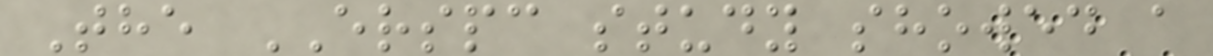The ERSPC study showed a
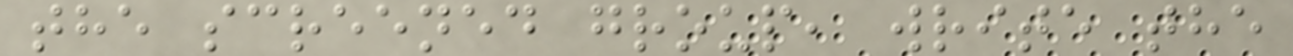the screened group, write the
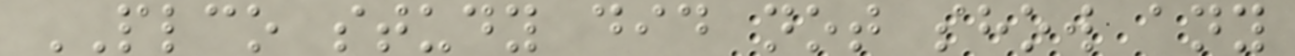PLCO study did not show any
